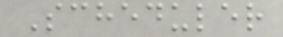Scheduler
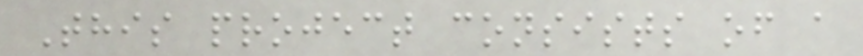This project consists of a
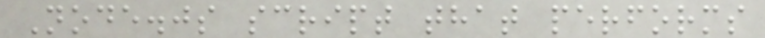Node.js script that performs
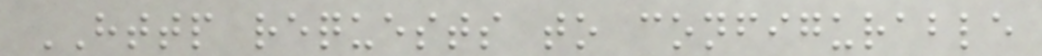HTTP requests to configurable
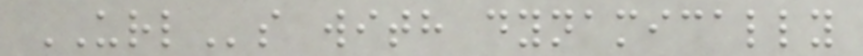URLs with dynamically
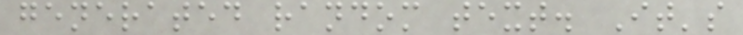generated random text. It's
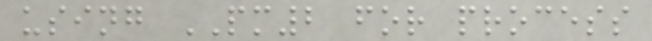using PM2 for process
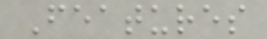Features
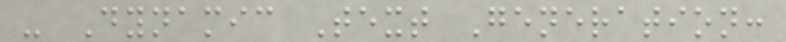- Dynamic Text Generation:
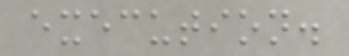execution.
